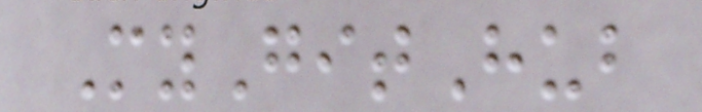MyGitHub
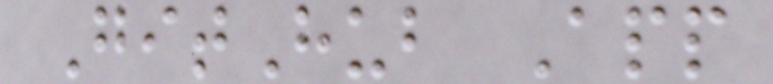GitHub App
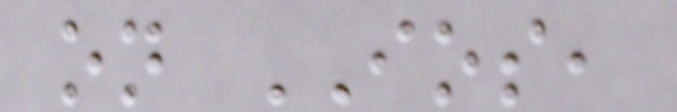on IOS,
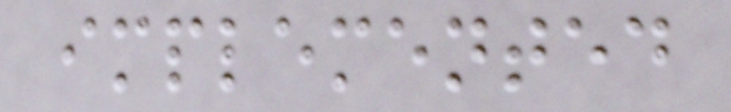implemented
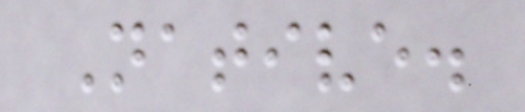Native.
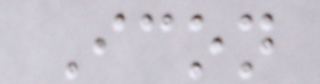Icon
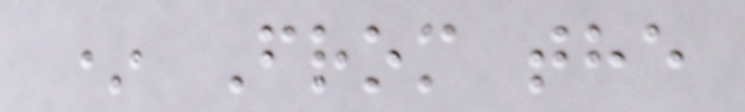* From the
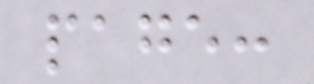page:
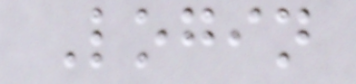Login
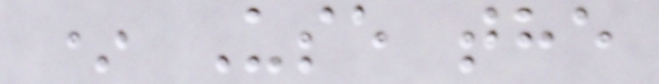* Use the
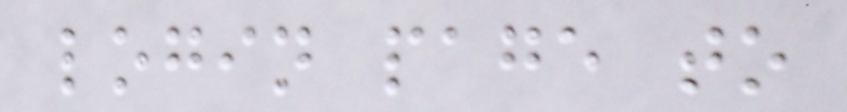login page to
